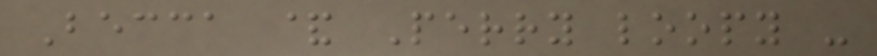Becca & Perry loopy -
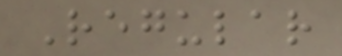Regular
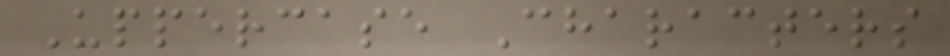Uppercase Characters
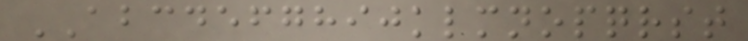ABCDEFGHIJKLMNOPQRST
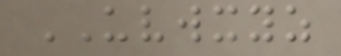UVWXYZ
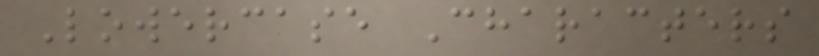Lowercase Characters
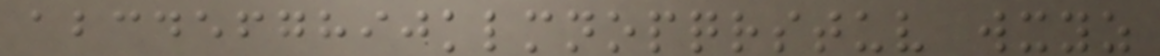abcdefghijklmnopqrstuv wxyz
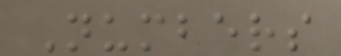Numbers
